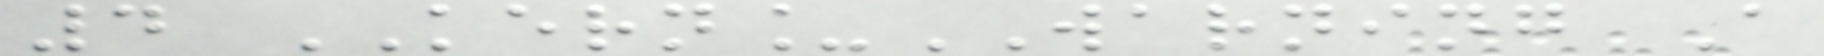4 KERN_WARNING A
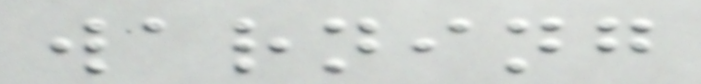warning
